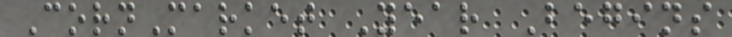CornMarket Year Begins
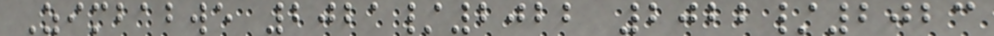Zimbabwe 2021/2022 2022/2023
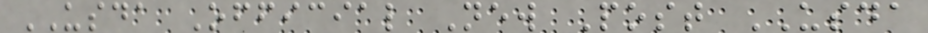USDA Official New Post USDA
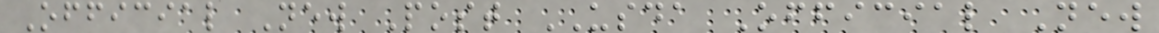Official New Post USDA Official New
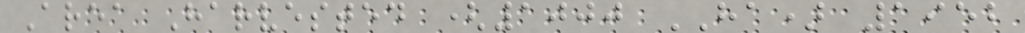Area Harvested (1000 HA) 1952
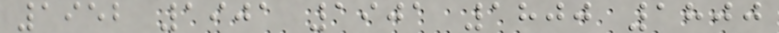1952 1901 1901 1800 1800
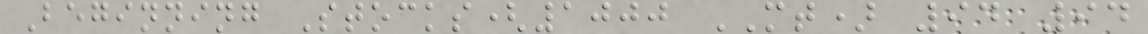Beginning Stocks(1000 MT) 94 94
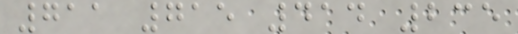711 715 414 235
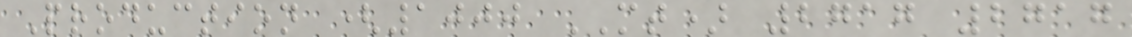Production (1000 MT) 2717 2717
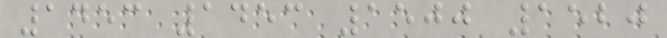1453 1453 1500 1520
